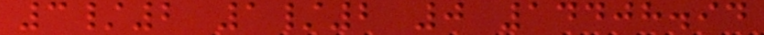3/2 1/2 0 14408.94
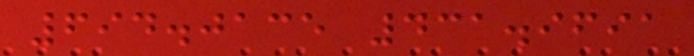694.0135 431.9691
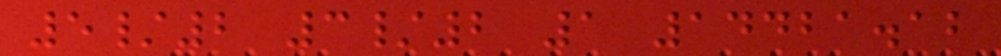5/2 3/2 1 14421.12
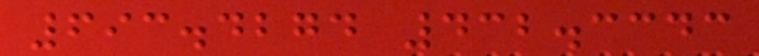693.4274 432.3343
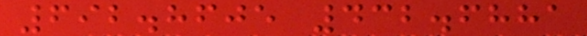692.8605 432.6881
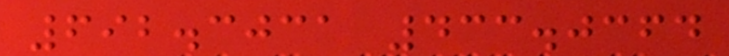692.3031 433.0364
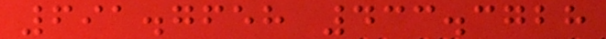691.7658 433.3728
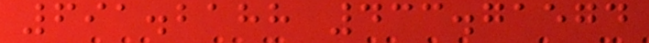691.2188 433.71574
